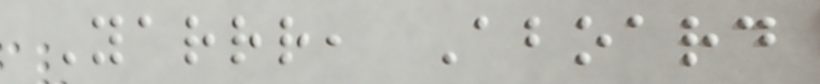Yarrr, Aboard
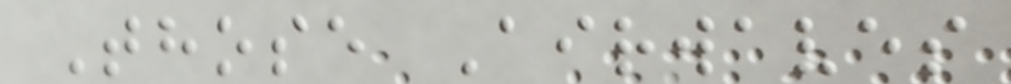Those Airwaves
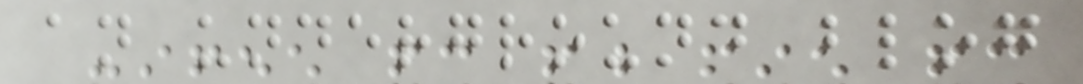an underground blog
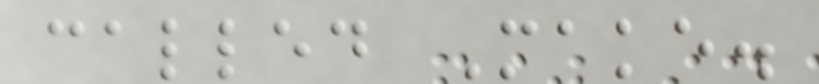called Make.
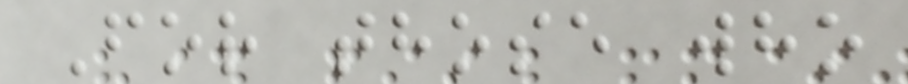For those who
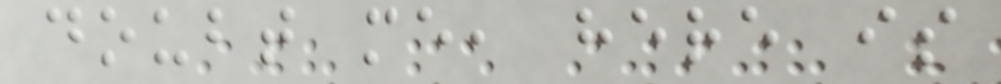doubt me, here is
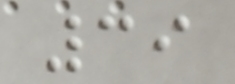39
